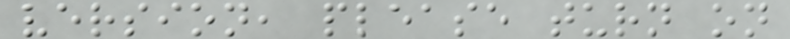version, please turn on
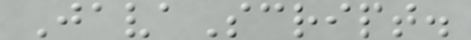JavaScript.
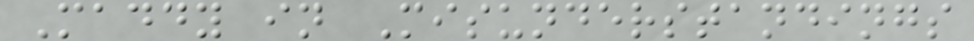Maddy in Misunderstandings
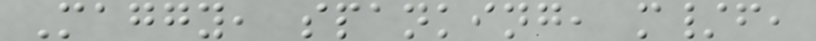Maggy, spanking, m/f,
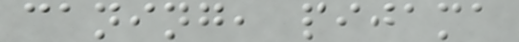caning, pijama
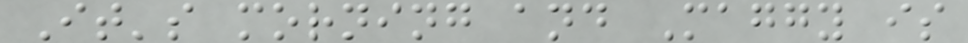It's morning and Maggy is
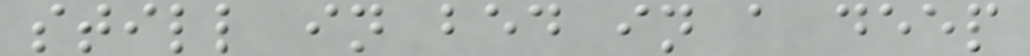still in bed in a deep
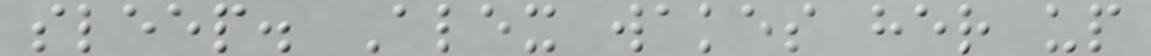sleep. Alex wakes her up
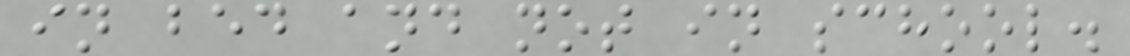in bed and not in school.
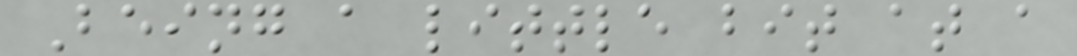Being a little bit at a
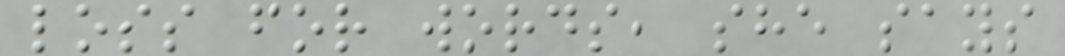loss for words, she says
